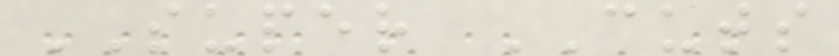SUPER CUTS
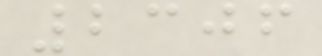2306
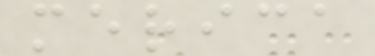merica
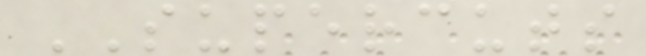SUPERCUTS
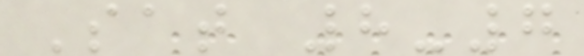Sat 8-7
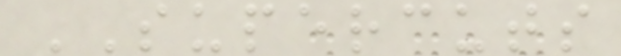SUPERCUTS
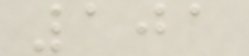101
